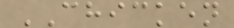CHICKEN
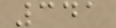341
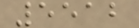5512
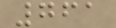761
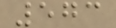573
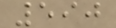590
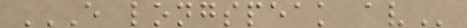E LONGSPEAK AV
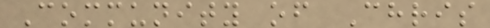Community of Chris
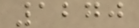1270
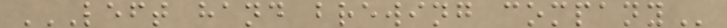LEFT HAND BREWING COMPANY
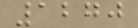1270
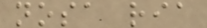nosa ria
